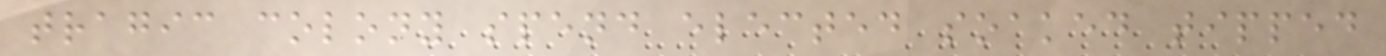tragic colony spend elected soaked tipped
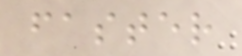faster
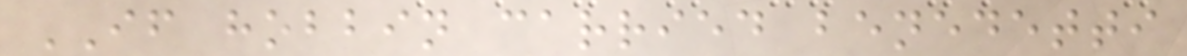IF hobbin carried benedetti
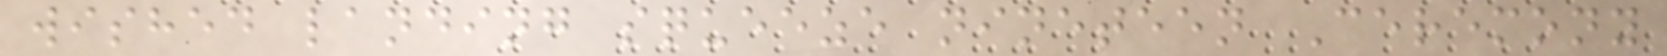wished landing squeeze nineteen Ceremony
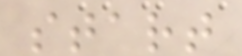start
